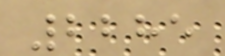2285
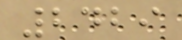2429
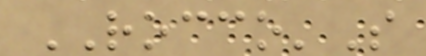ROCCO'S
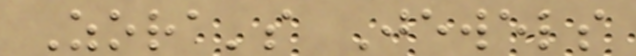Zora's Jewels
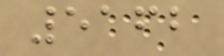5162
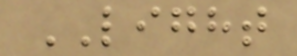LIGHT
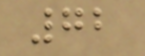72
